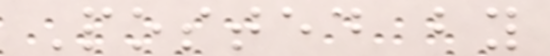Posted by
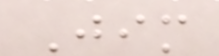Jim
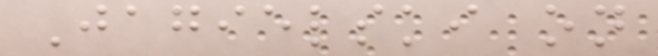Jagielski on
